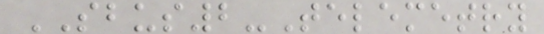SBUS2-Telemetry
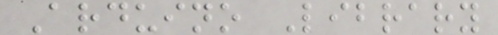Arduino Library
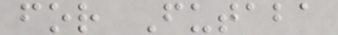for Futaba
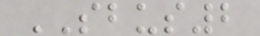SBUS2
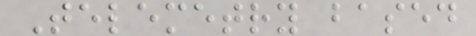Telemetry based
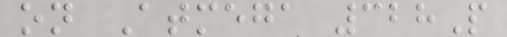on Atmega 328P
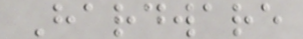Hardware
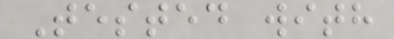Tested with
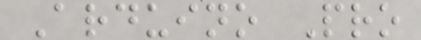Arduino Pro
